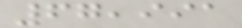67,991
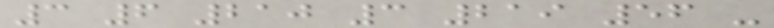3 6 210 3 219 56 -
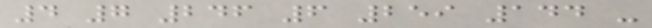4 7 246 6 259 144 -
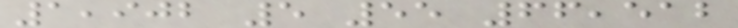1,902 5 55 66,512
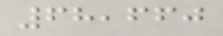68,660
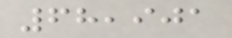68,901
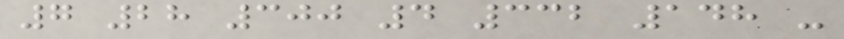7 28 300 4 332 148 -
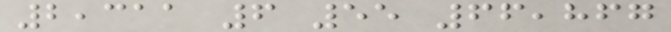2,311 6 55 66,867
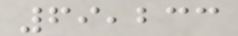69,233
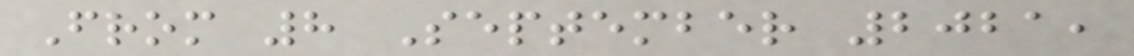From 8 September 2021,
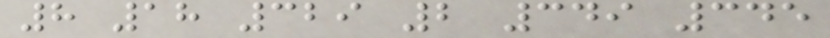8 18 329 2 349 345
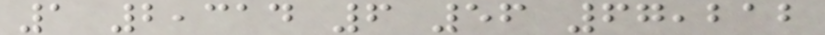1 2,314 6 56 67,212
